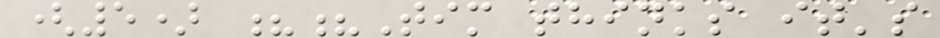(5) ??Tim thinks it's
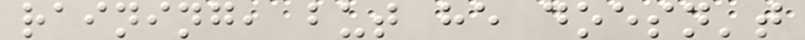raining, but he doesn't
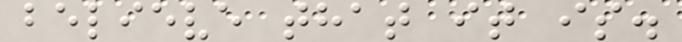believe that it is.
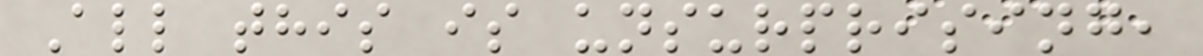All this is unsurprising,
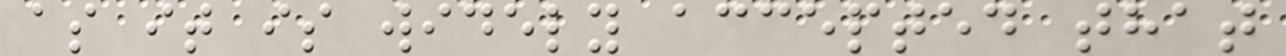as it is widely accepted that
